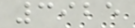3925
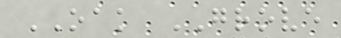OAK GROVE
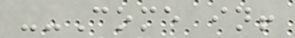--Come in!
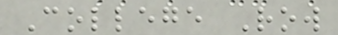College Row
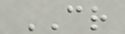CR
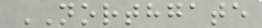NORTHGATE
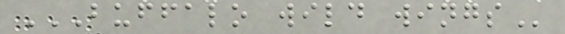BUFFALO WILD WINGS
